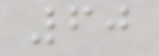60
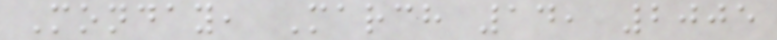Monday, March 14, 2005
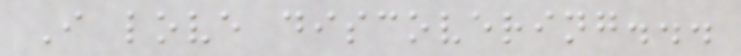I love discovering...
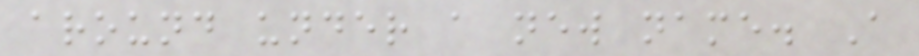around under a new name. A
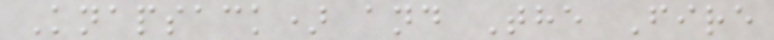Knapsack) and The Fire
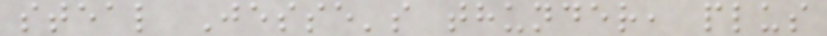steal Jesse's thunder, plus
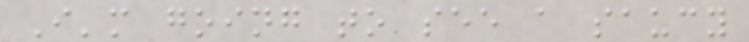I'm going to see a saucy
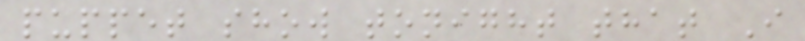puppet show tonight that I
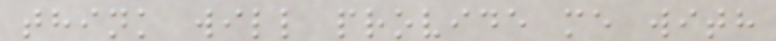think will provide me with
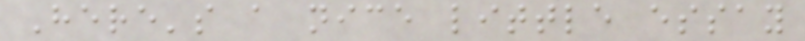Here's a nice little essay
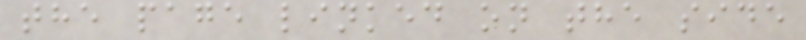the page linked on the side
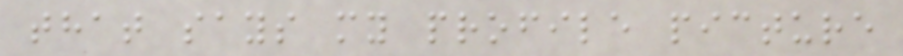that says my profile picture
